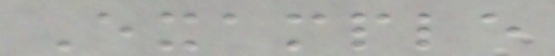Example
